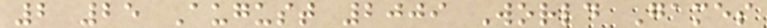2 25 August 2009 World Games
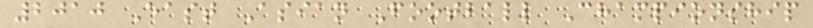2010 East Asian Football Championship
